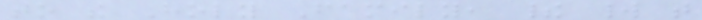to the Holy Family, their world that
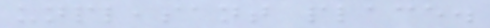unpleasant place.
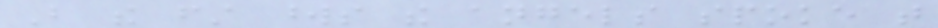But the first words the angels spoke that
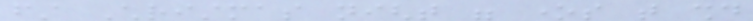first Christmas night were ones that should
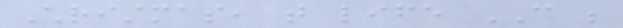Christmas, that life CAN be
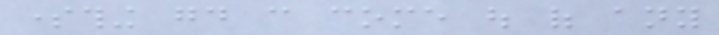something good can come out of any
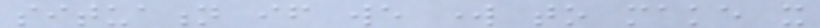situation if we work to make it
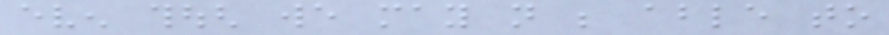even though we may not be able to
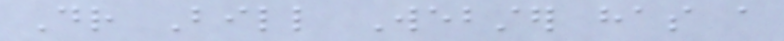Dr Bill Webster has a
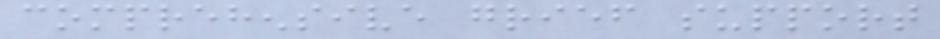comprehensive grief support
